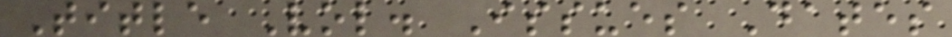Title Vol. Issues Dates
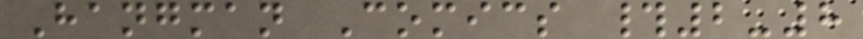Hangman Comics #2-8
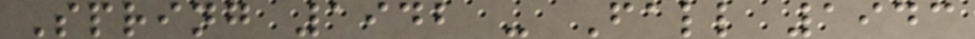Spring 1942 - Fall 1943
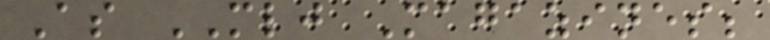As MLJ Magazines;
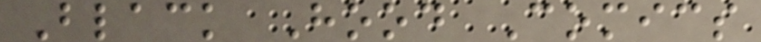Black Hood Comics
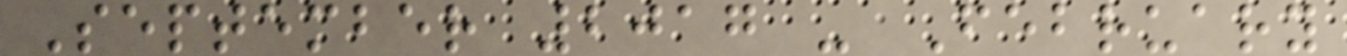September 2017 - February
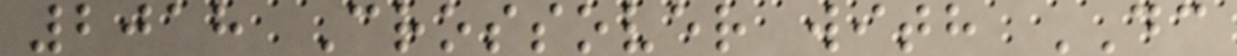2018 Crossover with DC
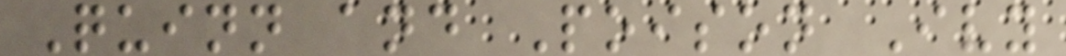Quinn and Poison Ivy
